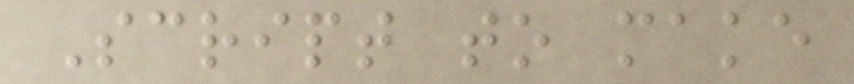Script to make
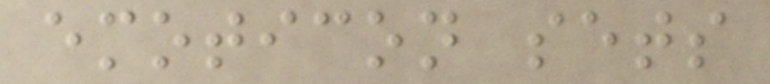emoticon sets
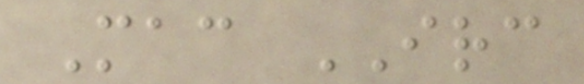Mac IRC
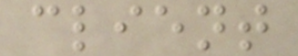client
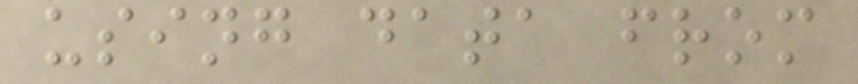using data from
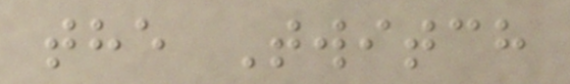the Twitch
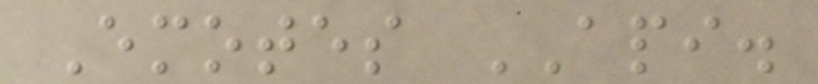Emotes API.
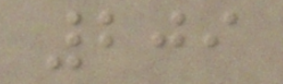209
